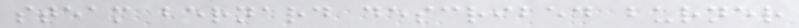steam bernard described burner
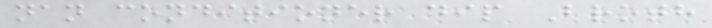nan conditioner dip Broth
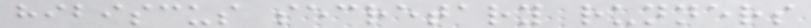hibiscus secretary runners
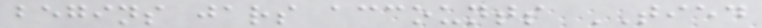begins jars accounts TIED
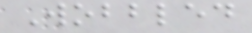Wobbled
